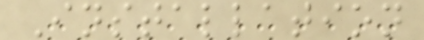Installation
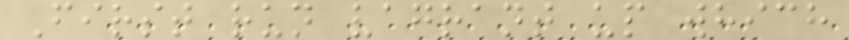First run vagrant up which
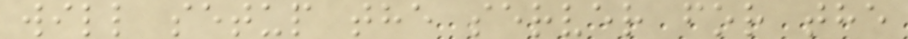will setup the server for the
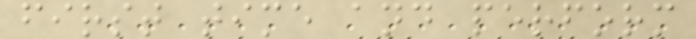first time and perform
